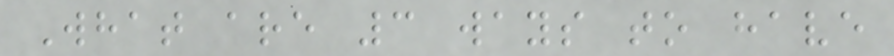What are 3 ways to have
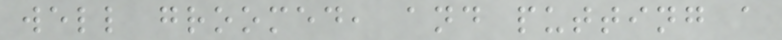well groomed, and putting a
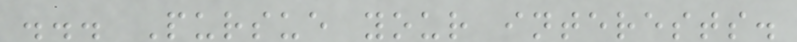... Pursue your interests.
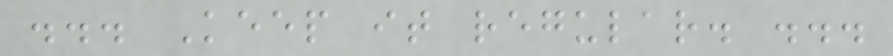... Keep it regular. ...
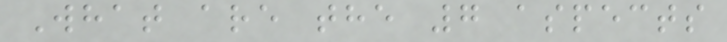What are the 7 aspects
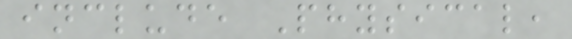include Physical,
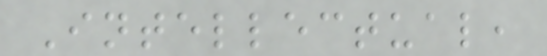Intellectual,
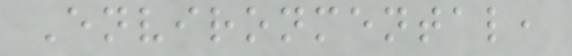Environmental,
